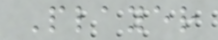Player
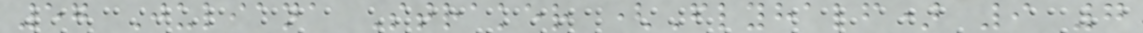57 Juliana Straker (Flyhalf) 9 7
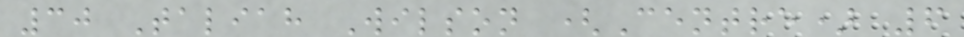30 Taliah Wilson (Centre) 6
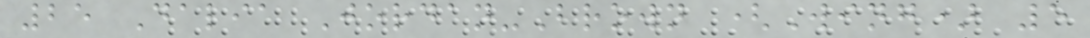25 Dalia Jordan-Brown (Wing) 5
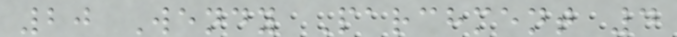20 Wendy Parchment 4
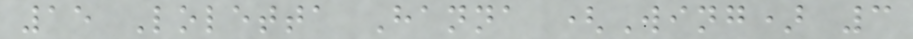15 Loletta Hanna (Wing) 3
